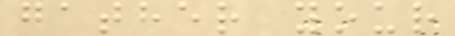gather your
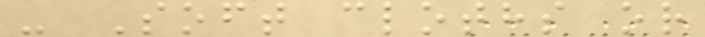- Soft cloths or
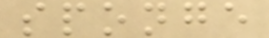sponge
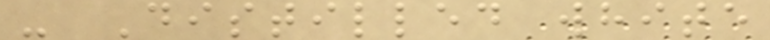- Distilled white
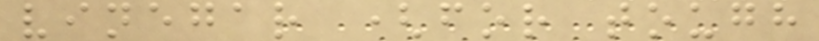vinegar (for tough
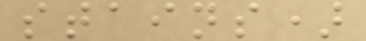stains)
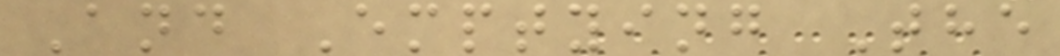And Emptying The
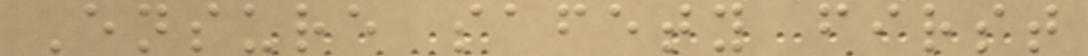Ensure safety first
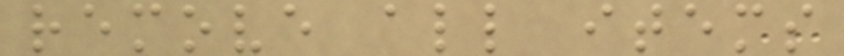remove all items
